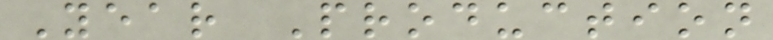Year Production
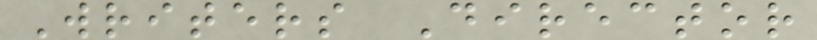Writers Director
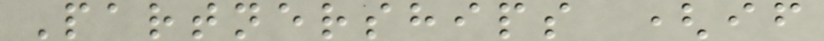Partnerships (if
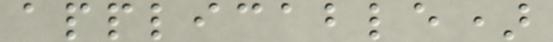applicable)
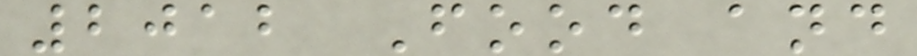2012 Food and
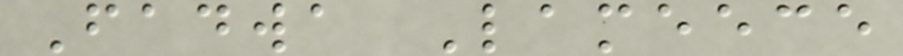Fadwa Lameece
